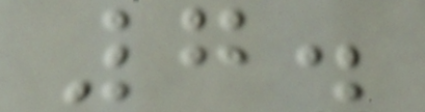7.
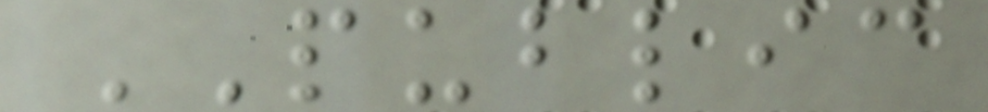PUBLIC
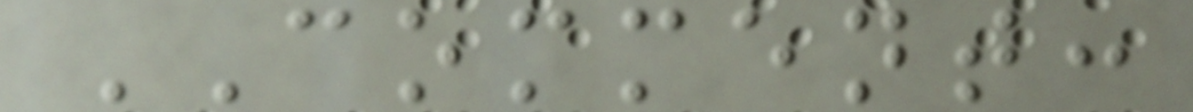COMMENT:
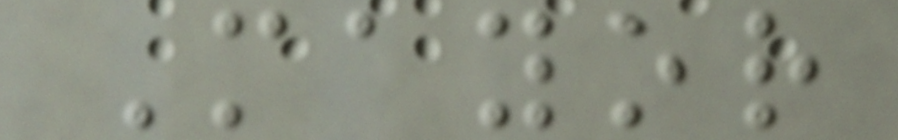Mayor
